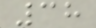38
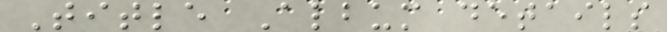Title Album details
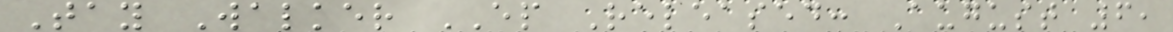Tay Walker EP Released: August 6,
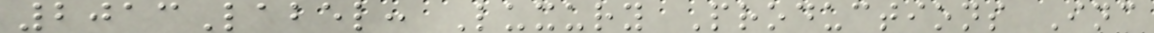2013Label: Luxury Productions Inc
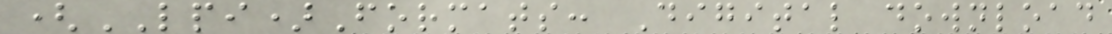(LPI)Formats: Digital download
